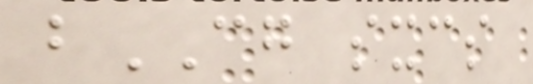bCG sxcs
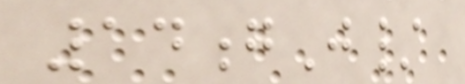14gJ/
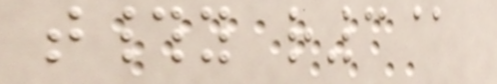t#y r3@
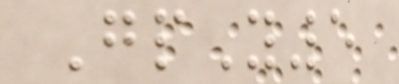GpY5
